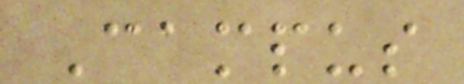Campus
